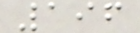196
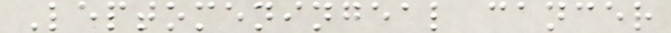Leptomeningeal cancer
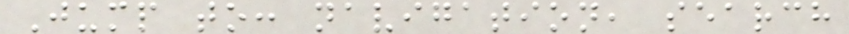Jump to: navigation, search
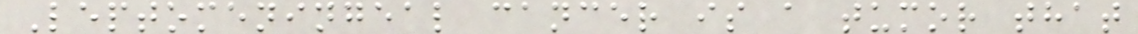Leptomeningeal cancer is a tumor that
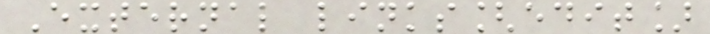External links[edit]
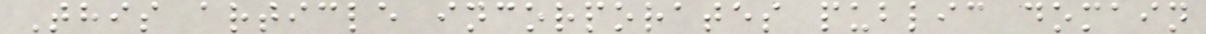This article incorporates public domain
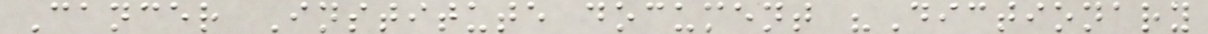Cancer Institute document "Dictionary
